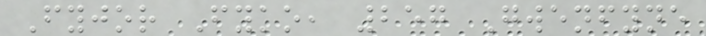Fyjor Fyko, 257 Gwenfyne
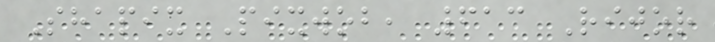Shapix Pixwob, 613 Rijor
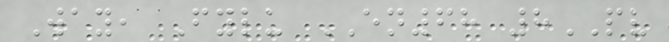Way, Fylu EN68 8PV
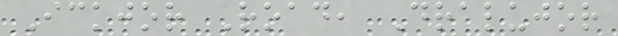Ickjor Road, Dralujor
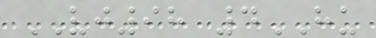VJ98 4HU
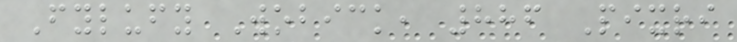Fylufy Wobick, 886 Pixri
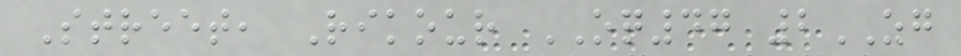Street, Rikour OQ47 2ZG
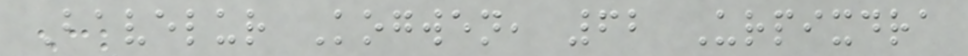Bavelur Kogwen, 62 Urpixdra
